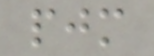pjm
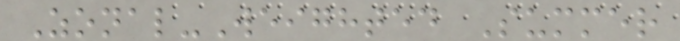Zonal-Weighted Summer
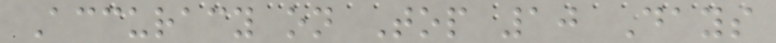Accuracy on Top 10 Days
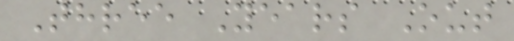Three Years Out
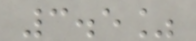3.5%
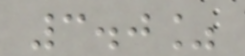3.0%
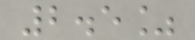2.5%
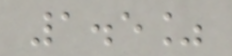1.5%
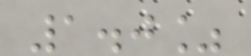1.0%
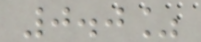0.0%
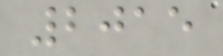2015
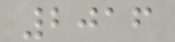2016
